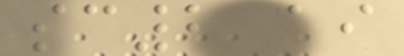sc2 ai
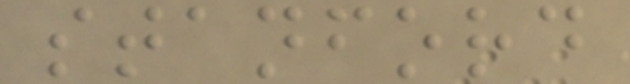stanford
